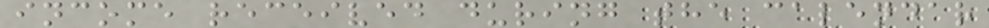income received during the calendar
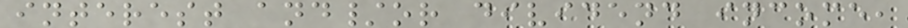interest and/or dividend income,
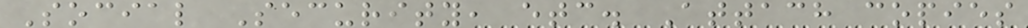Social Security, etc. Attach copies
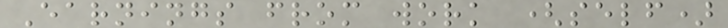Earnings from work (self)
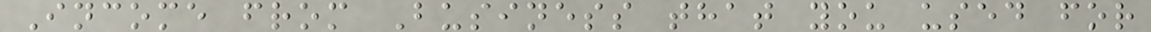Income from Business that you used for
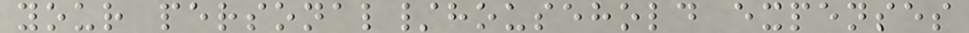your personal/household expenses
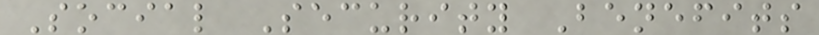Social Security Benefits
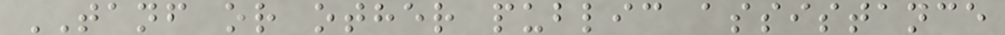TANF or other public assistance
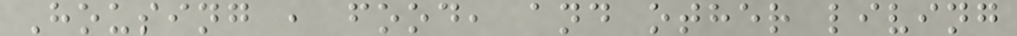Housing , food, and other living
